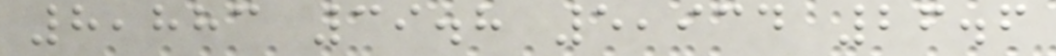8,883 39.8 5,934 26.6
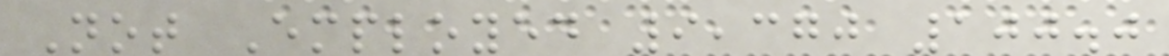Not Employed 9,370 100.0
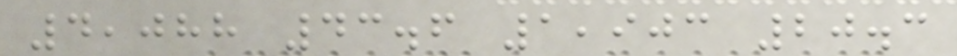4,088 43.6 1,903 20.3
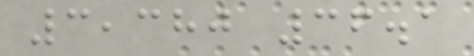3,380 36.1
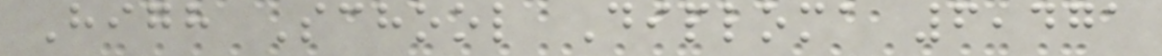High School Diploma 6,471
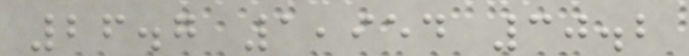26.7 1,954 30.2
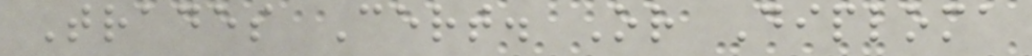Trades Cert. Or Diploma
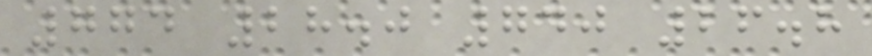774 28.0 740 26.8
